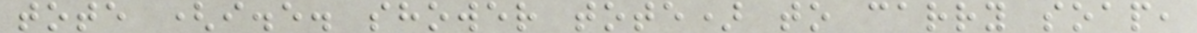tote (i.e. shower tote) to carry soap,
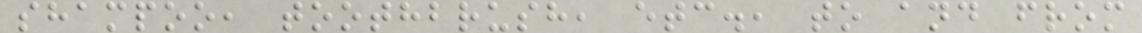shampoo, toothbrush, etc., to and from
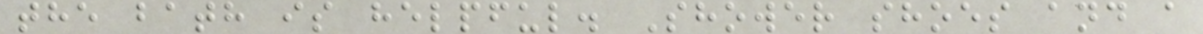the bath is helpful. Shower shoes and a
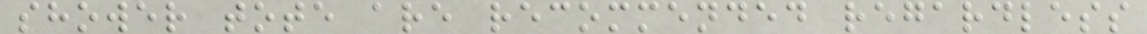shower tote are recommended regardless
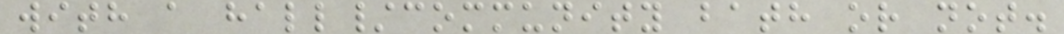with a hall/community bath or not.
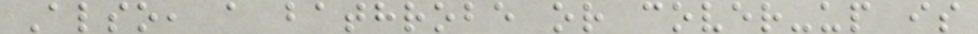Also, a bathrobe or cover-up is
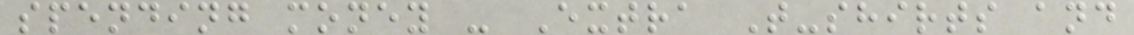spending money - Extra T-shirts and
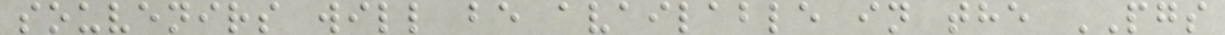souvenirs will be available in the PGS
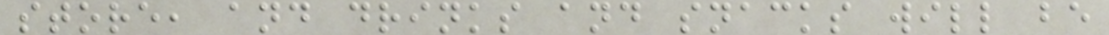store, and drinks and snacks will be
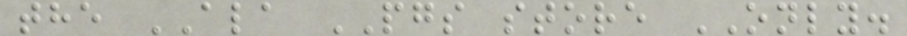the ALA PGS store ONLY.
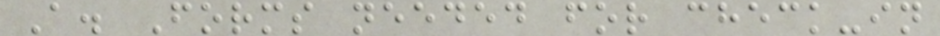A. Forms needed for check-in
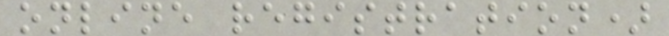online registration)
